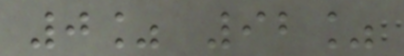0% 92%
